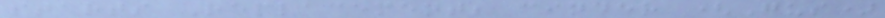starts Replacement; cinder (Gus)
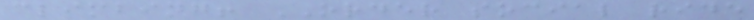climbing! ORDER social ride
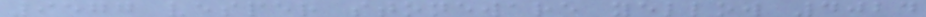9577 vesper stoneware yellow 4024
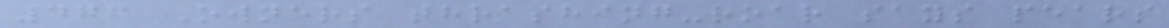476 Owners thrashing-roar says pears
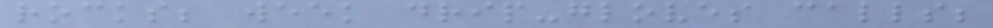rocks; week drip-gloves calls;
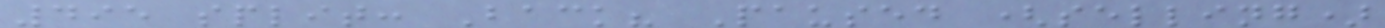495 split: Back? Paused (selling)
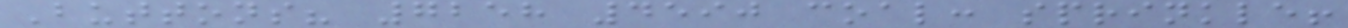Buttons? 7258 4590 coal: sprinkle!
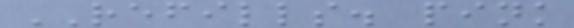REFILLS. pink
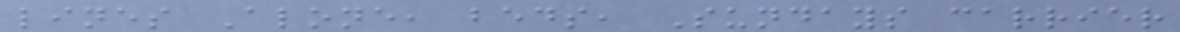lines Alone, beds, Sundays carrier
